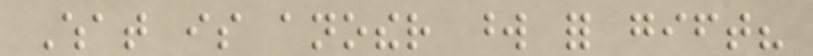What is another word for gift?
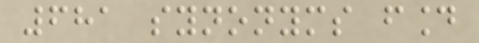681 synonyms found
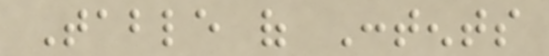Table of Contents
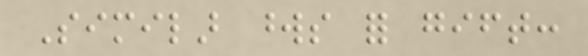Similar words for gift:
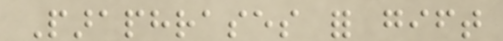Paraphrases for gift
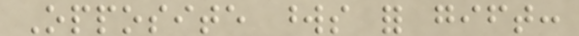Opposite words for gift:
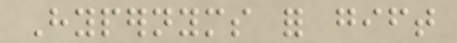Hypernyms for gift
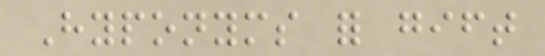Hyponyms for gift
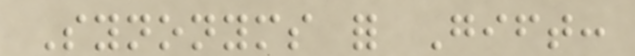Synonyms for Gift:
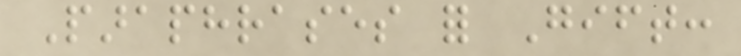Paraphrases for Gift:
